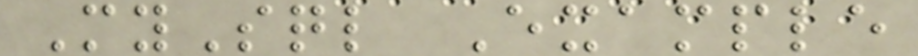MySql Example
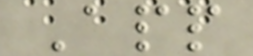App
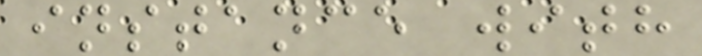instance with
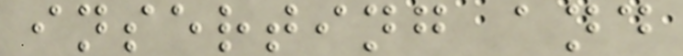inserting and
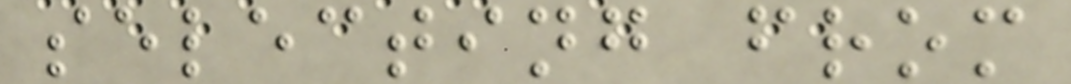selecting from
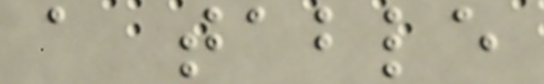a table
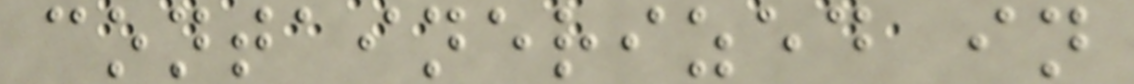containerized in
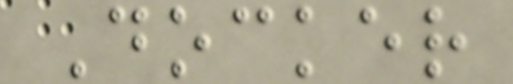Docker
